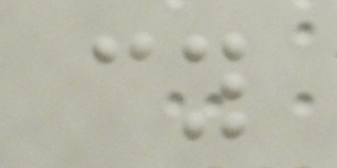cy
